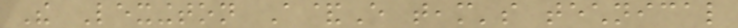The Lexington A&E team's technical
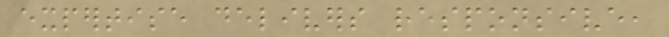expertise delivers responsive,
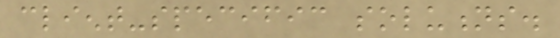client-specific solutions.
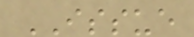ISSUE
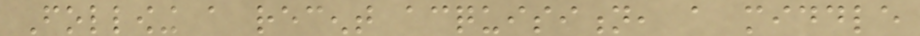Following a recent acquisition, a middle
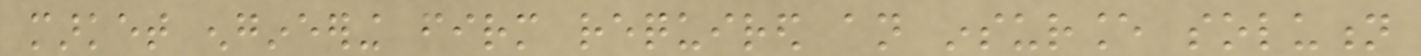market engineering firm required an insurance solution
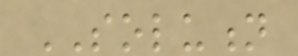SOLUTION
